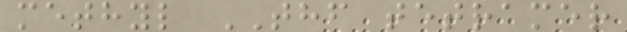methyl THF tetramer
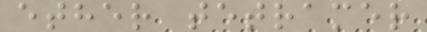ether tetramer
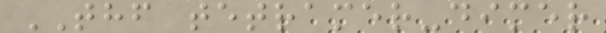THF tetramer-dimer
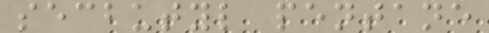secbutyl pentane
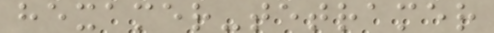hexamer-tetramer
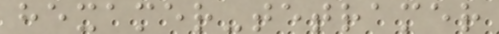hexamer-tetramer
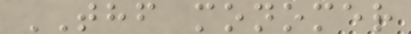THF monomer
